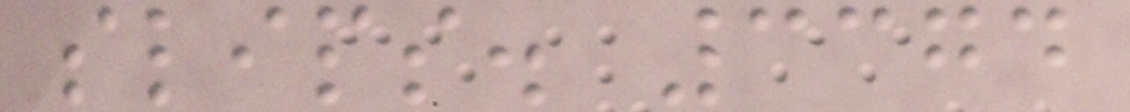slips. 3374
